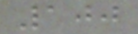100
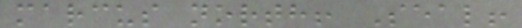marcus north! Seal!
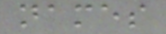names
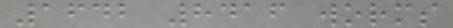1642 8416 worms
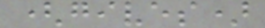(gives)
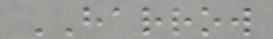HARROW
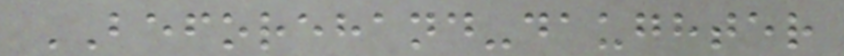BEFOREHAND-daughter
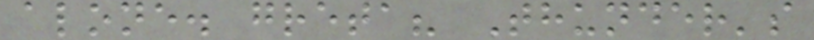alone. greta? Thunder's
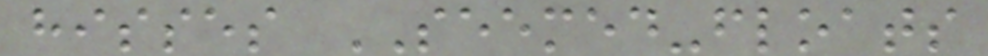hisses SEEMED-floats
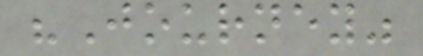"Journey"
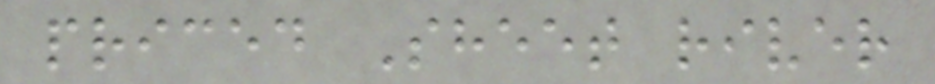priced Sheet river
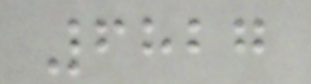6827
